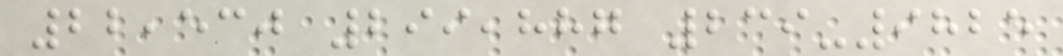22,530 299,887 239-9825
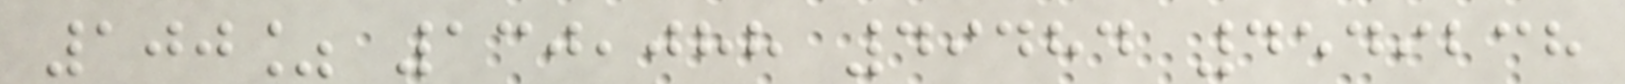100% 130,088 49484 4549238
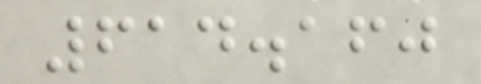614.160
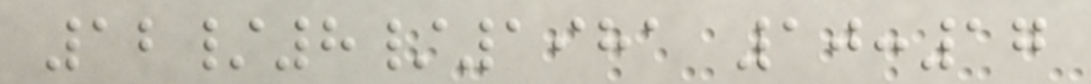12/8/1981 10:17
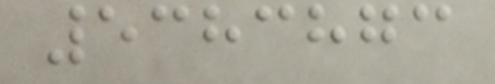5383873
